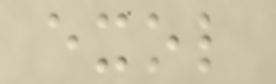exol
